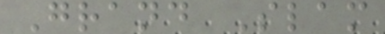Grand Slam
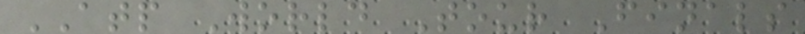ATP World Tour Finals
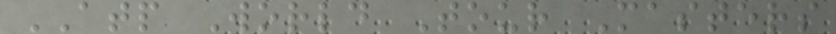ATP World Tour Masters
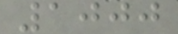1000
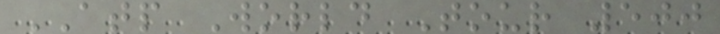ATP World Tour 500
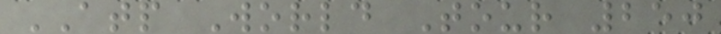ATP World Tour 250
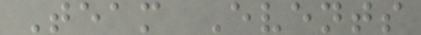Team Events
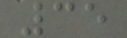35
